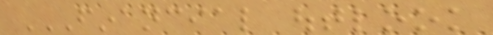FINANCIAL OUTLOOK
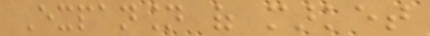Expansion of market
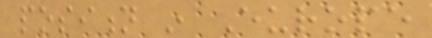position in Europe
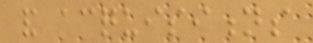and acquisitions
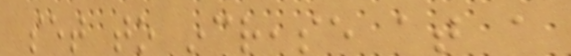set to increase at a
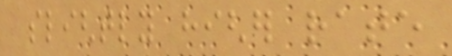slightly higher rate
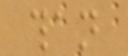than
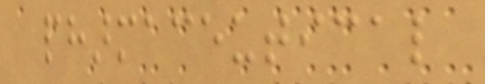pharmaceutical
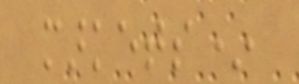markets*
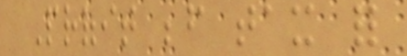Profit before tax for
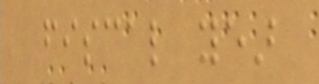fiscal year
